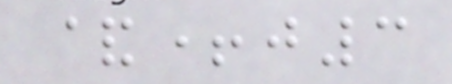&+j3
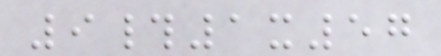9#1x57
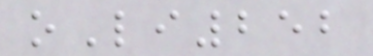oLi252
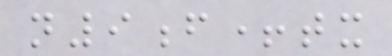n9f+tx
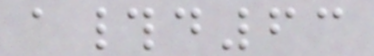a#d63
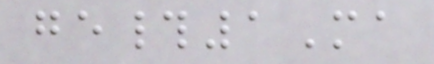ge#1Ma
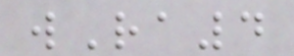wRa4
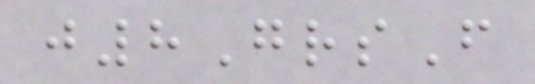j8GrsF
